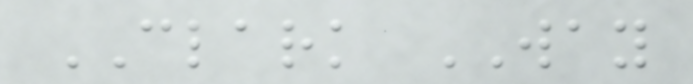CLARK WAY
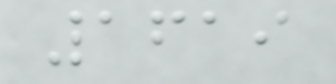1619
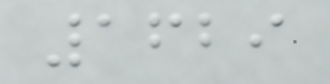1629
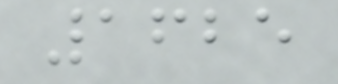1625
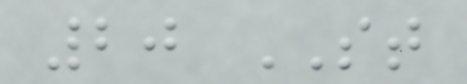20 ST
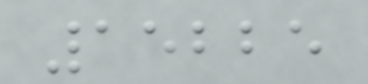15225
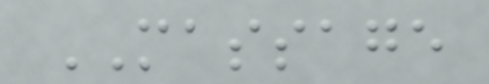MASSAGE
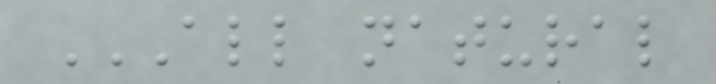ALL NATURAL
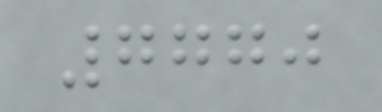7770
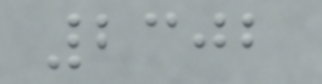2302
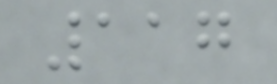117
